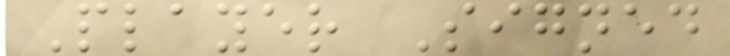Player Signed
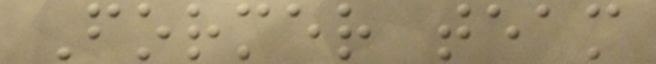Former team
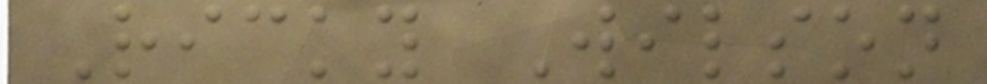Ricky Wilson
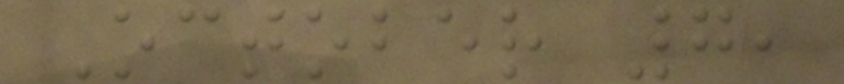October 7,
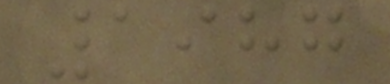1987
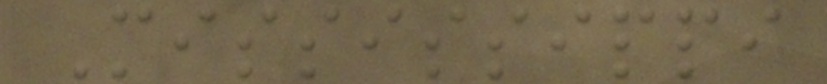Mississippi
